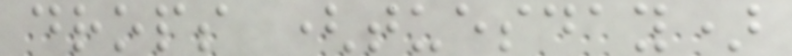drops (tuesday)
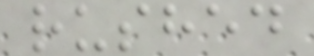rushed
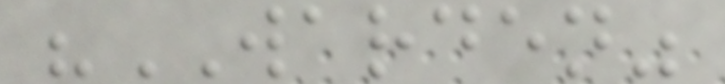"WARDEN"
